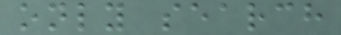only search
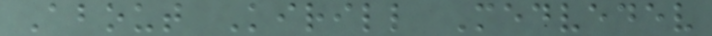About Kirill Medvedev
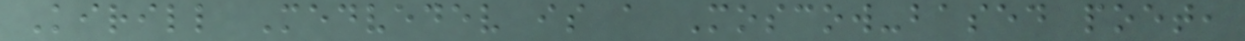Kirill Medvedev is a Moscow-based poet,
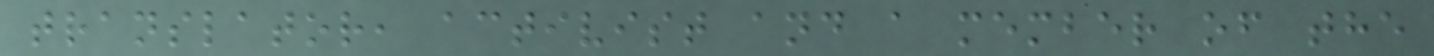translator, activist and a member of the
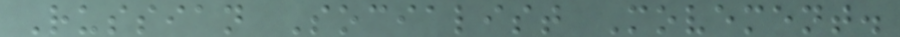Russian Socialist Movement.
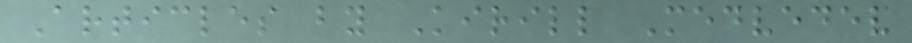Articles by Kirill Medvedev
